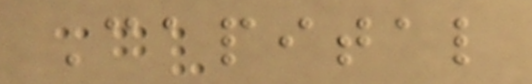Capital
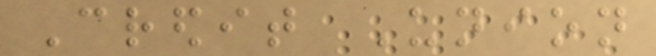Credit Union
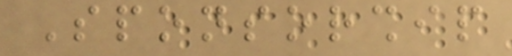Sponsorship
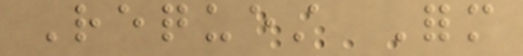Request Form
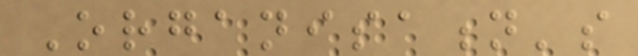Organisation's
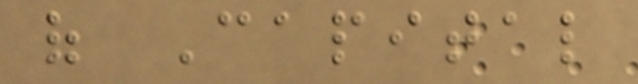of Capital
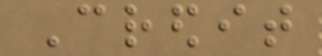Credit
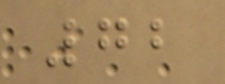72
